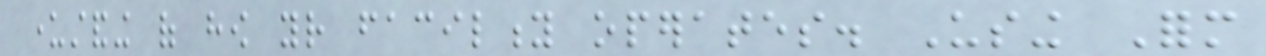understanding of how your facility operates. Using Form
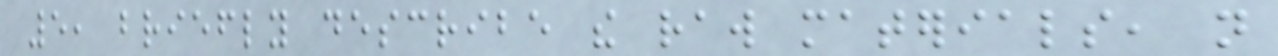5, briefly describe the raw materials, not
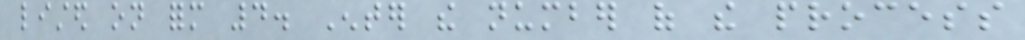listed on form 4. Enter the number of the process
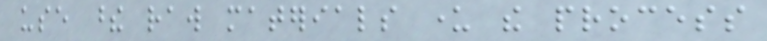use these raw materials under the process
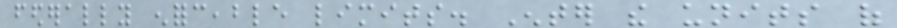federally enforceable limits. Enter the units of
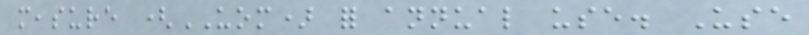measure (UOM) for annual use. Use
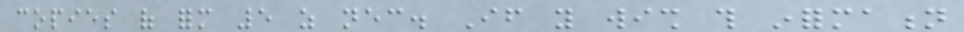copies of form 5 as necessary. If you wish this information
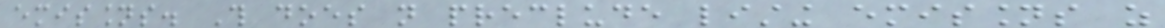emissions. This does not preclude listing emissions as
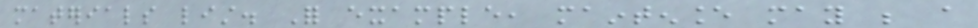materials list. For example, maintenance may be a
